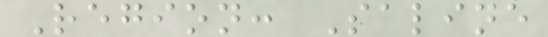Region: Saline
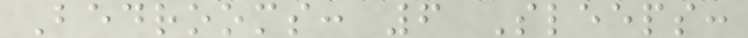Bedrooms: 6 Sleeps:
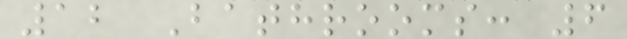12 Bathrooms: 6
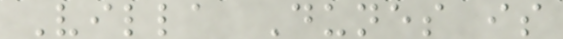Villa Dunes is
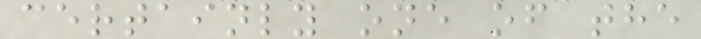certainly one of the
